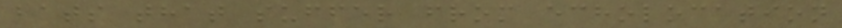bats that suffer from echolocation
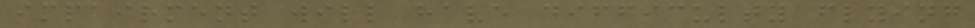impairment will have difficulty flying
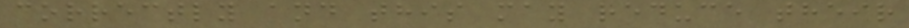correctly and this may reduce their
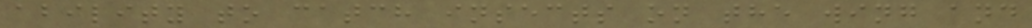ability to catch insects on the wing and
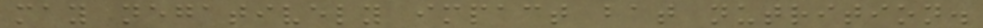may negatively impact bat nutrition.
